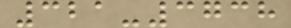321-3738
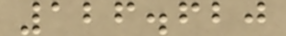126.620
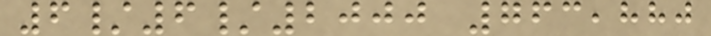6/6/2000 763,880
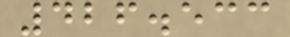426.533
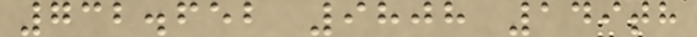732.652 9808 149th
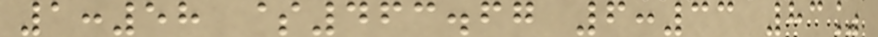1:58 $463.67 6:33 83%
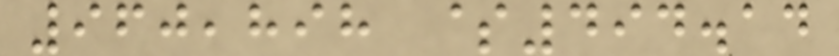960,898 $494.14
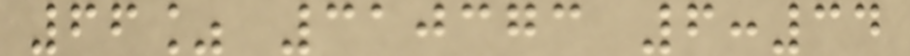66% 310373 6:34
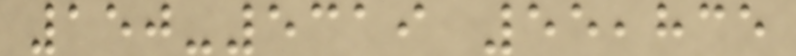150-5319 55,835
